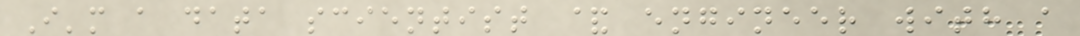I'm a data scientist & engineer with a
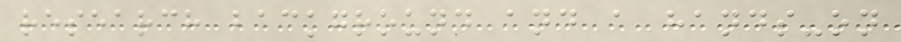research background and a hands-on
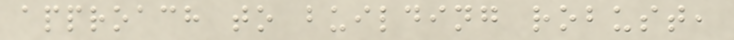approach to building robust,
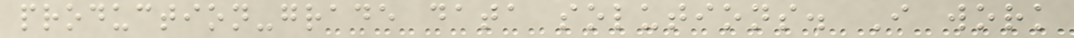production-grade data solutions. I work
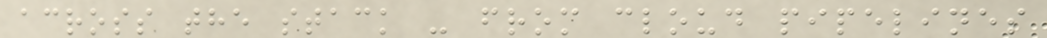across the stack - from cloud pipelines
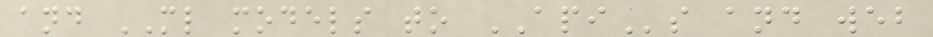and ML models to APIs and web
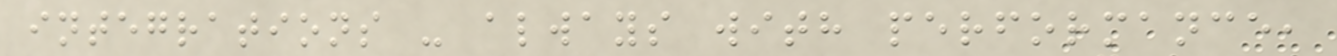integrations - always with performance,
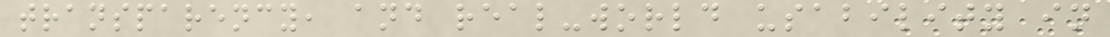transparency, and real-world usability in
